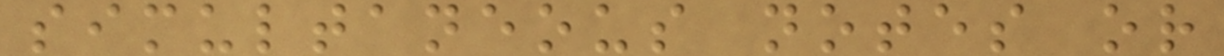simultaneous notes or
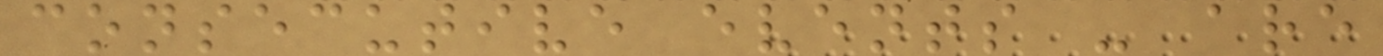consecutive events - are
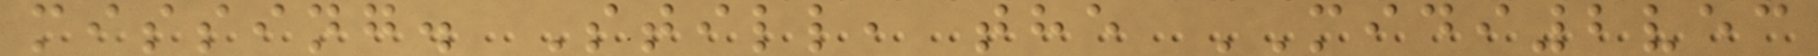missing. Still, the MIDI2vec
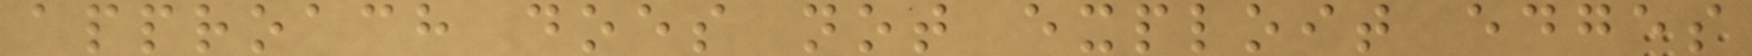approach does not exploit edges
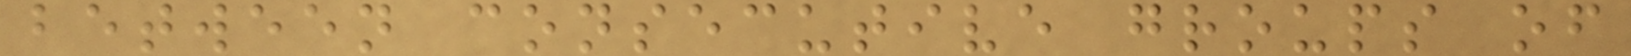between consecutive groups of
